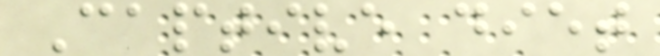Captive diet
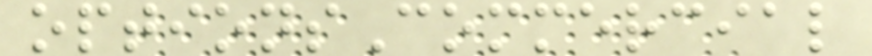optionsCommercial
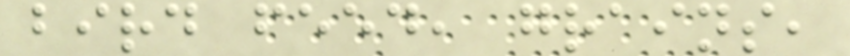bird feed, grains,
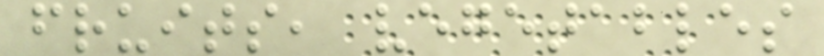fruits, vegetables
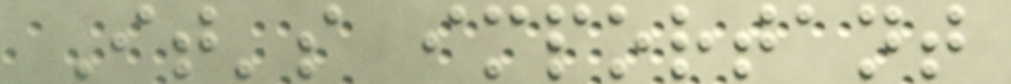It's important
